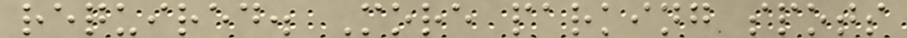required. More parking spots
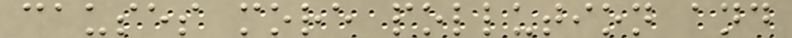causes more pollution and
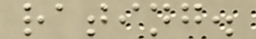rating.
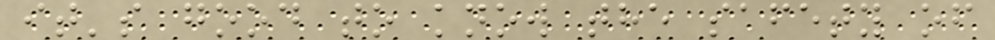it's good to know the safety of
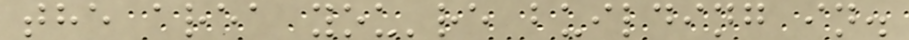the area you're building in.
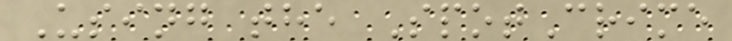Using the SpotCrime
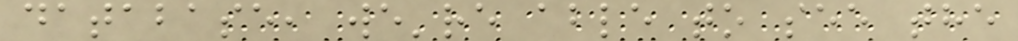database, we're able to see the
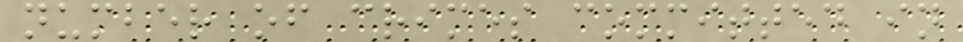number of crimes committed in
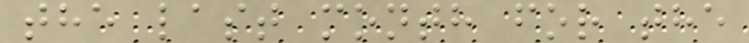the last month for the
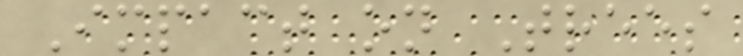Impact on Trees
